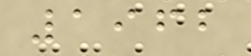1962
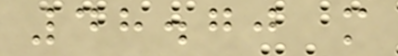48.70 m
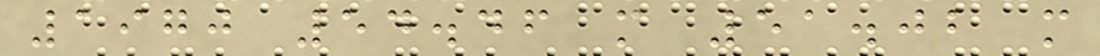1970 54.46 m 51.02 m
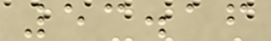53.16
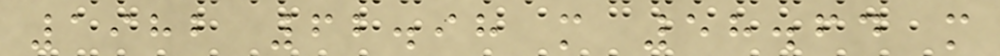1982 62.98 m 58.64 m
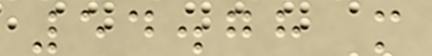54.78 m
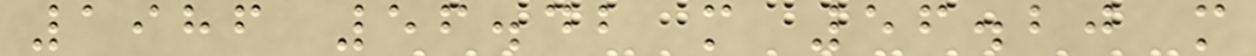1986 56.42 m 56.20 m
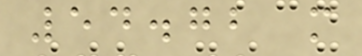54.72 m
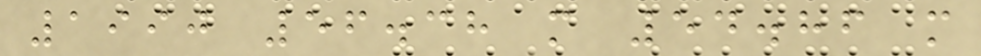1990 56.38 m 54.86 m
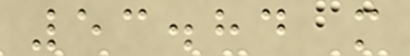53.84 m
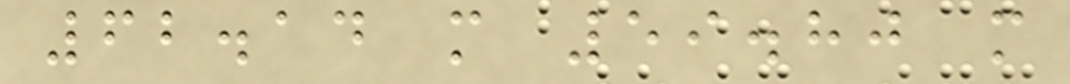62.14 m 59.80 m
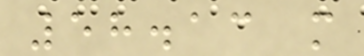58.13 m
